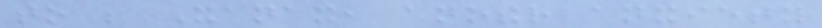to be Xanax, another anxiety
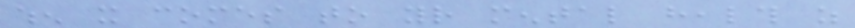when it comes to your mental health as
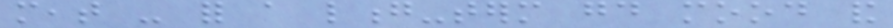meat - for a long-term good mood and
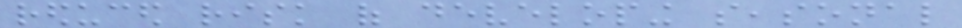reduced risk of developing seasonal
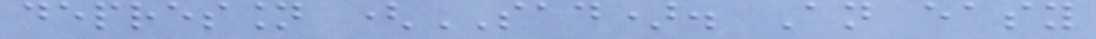depression (SAD). An easy
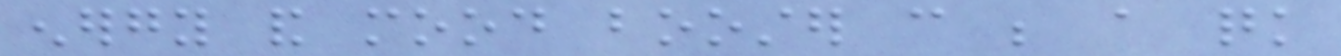energy and mood booster can be a quick
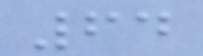64
